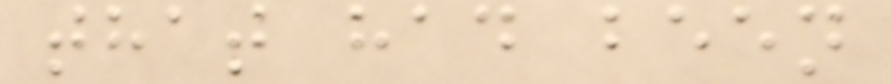that had been
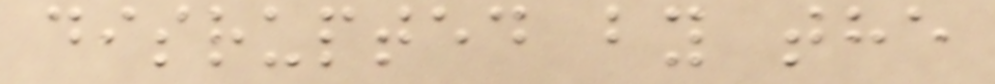disrupted by the
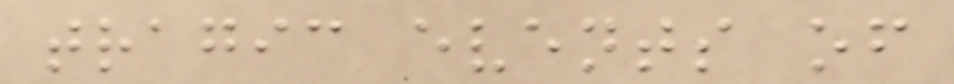tragic events of
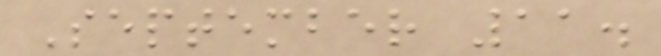September 11.
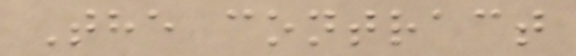The contract
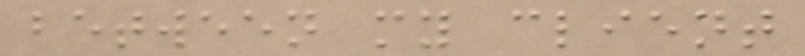between my client
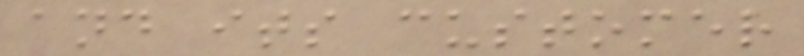and its customer
